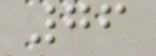76
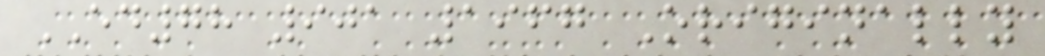ED78 901 1967 Originally
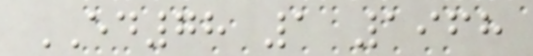ED78 1 1968
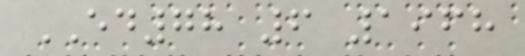ED78 6 1968
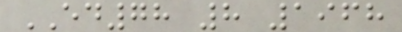ED78 8 1968
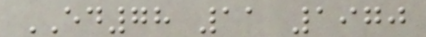ED78 11 1970
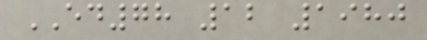ED78 12 1980
